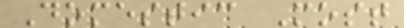Domestic Most
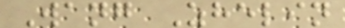Wang Zhelin
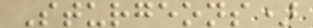Sturgeons)
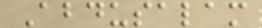Abdusalam
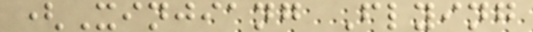(Xinjiang Flying
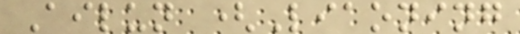Ailun (Liaoning
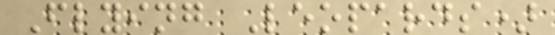Flying Leopards)
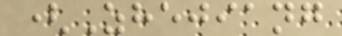(Zhejiang
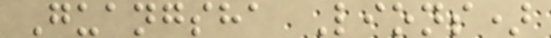Guangsha Lions)
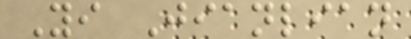Yi Jianlian
